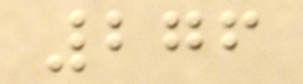276
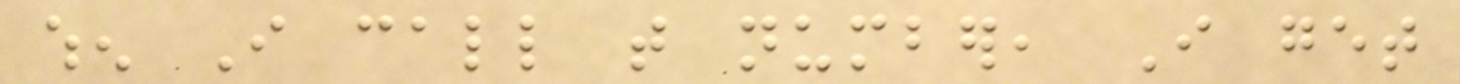when I call that number, I get
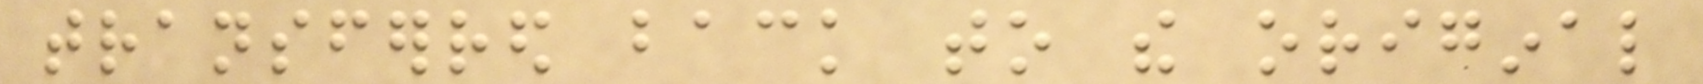transferred back to the original
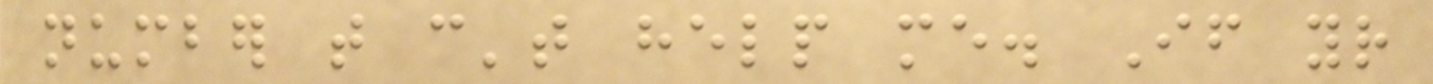number that can't help me. If your
